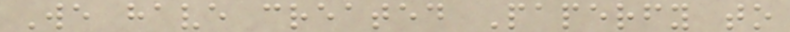We have created Paperfy to
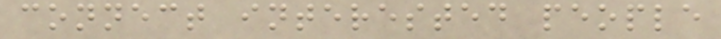connect interested people
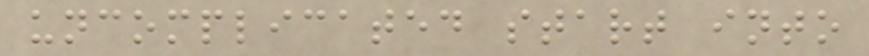uncomplicated start into
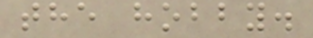the hobby.
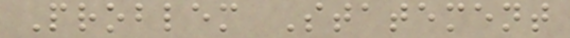Problem Statement
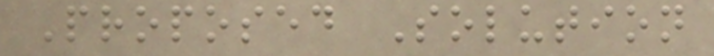Proposed Solution
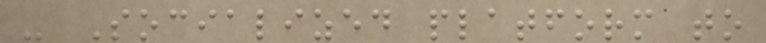- Socialized platform to
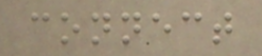connect
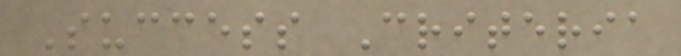Success Criteria
